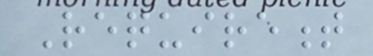Requirement
